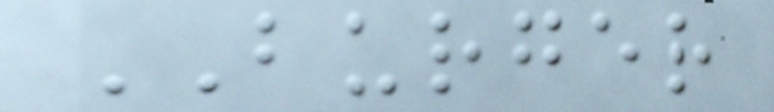BURGER
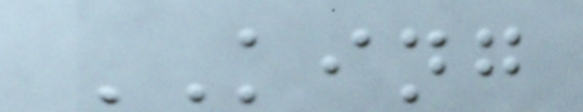KING
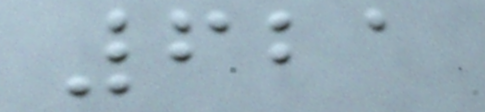621
